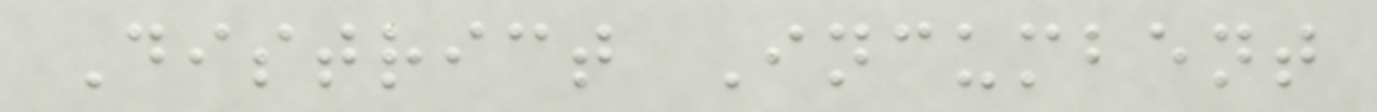District Incumbent
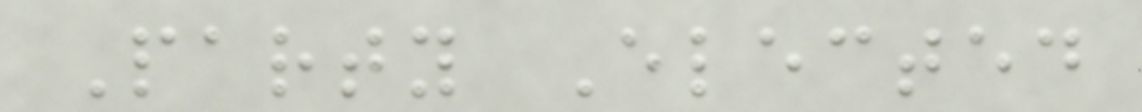Party Elected
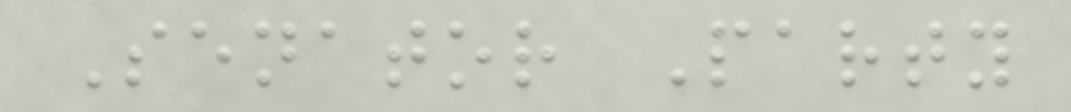Senator Party
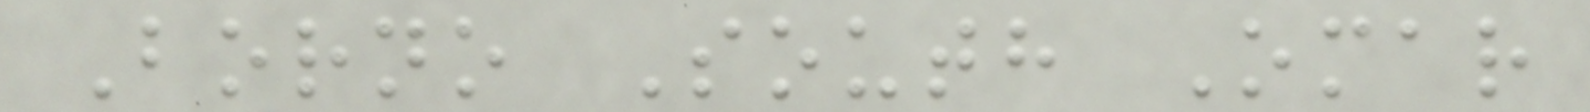Borno South Omar
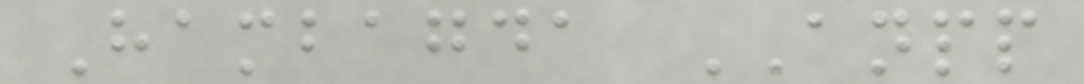Hambagda ANPP
